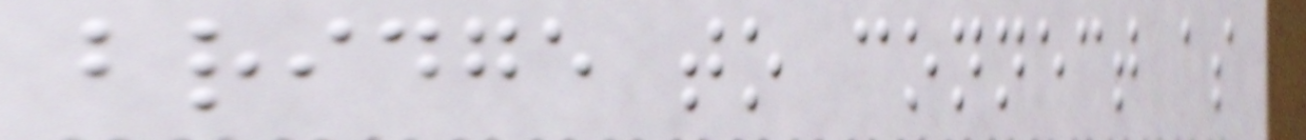bridge to connect as
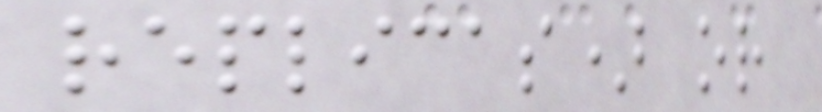replicas) or
